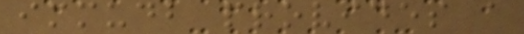immudb provides a
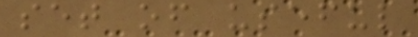set of useful
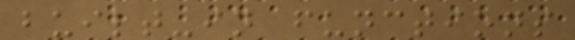built-in functions
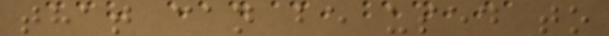that can be used to
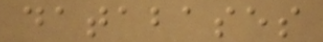databases
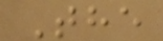The
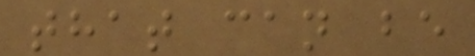that can be
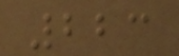223
